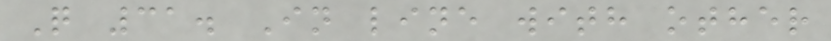Q 31. In line with other
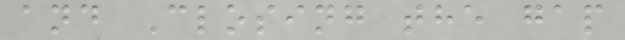and Closing the gap
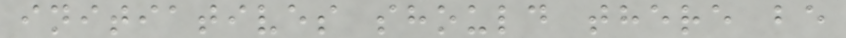initiatives should there be
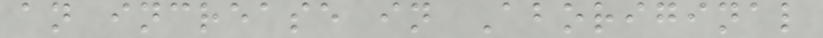an increase in Aboriginal
